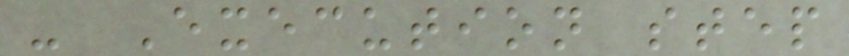- Execution step
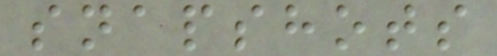snapshots
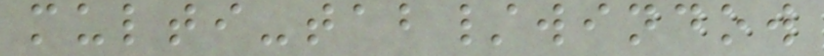multi-tab/window
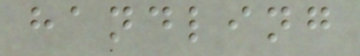handling
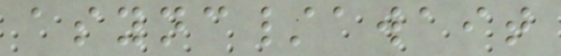async/await
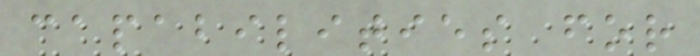capabilities for
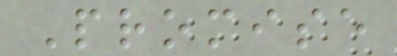Promise
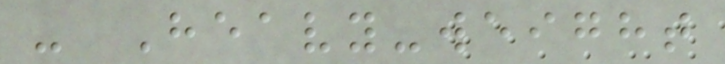- Heavy-weight
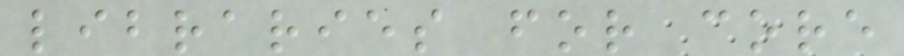libraries for core
